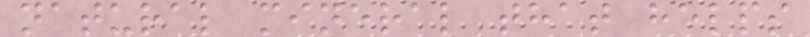natural mineral that helps
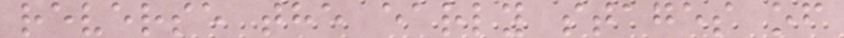reverse the early stages of
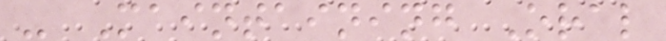- Maintaining Oral
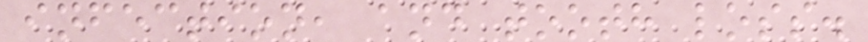infection, and tooth loss.
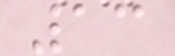13
